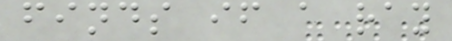finds if a ray
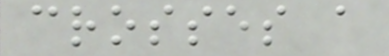crosses a
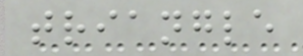triangle
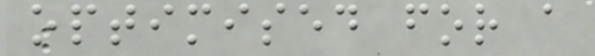optimised for a
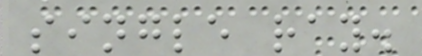single ray.
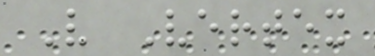V Vertex
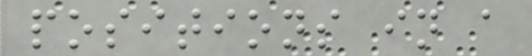positions in a
